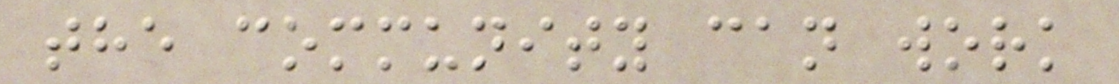the community can work
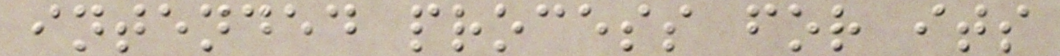intended process for its
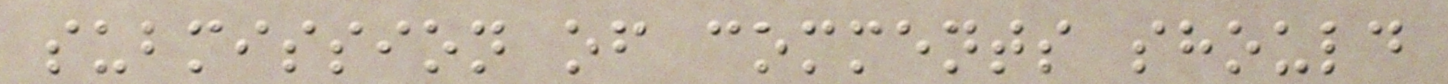submission of comments should
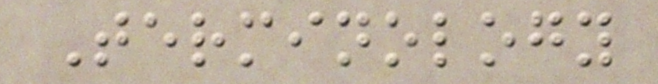Terminology
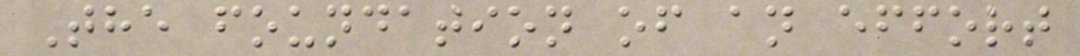The foundation of an effort
